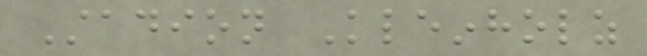Stadion Kleinholz
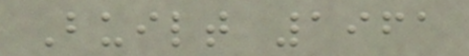Built 1961
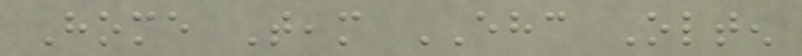Home Team EHC Olten
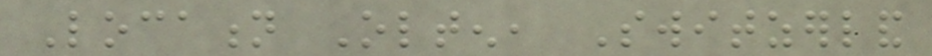Location Olten, Switzerland
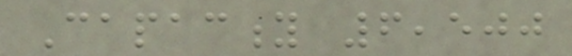Capacity 6,500
